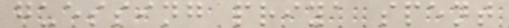guessing priya spent
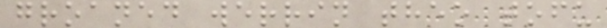groaned werrin theo tofu
